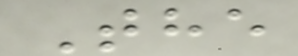The
